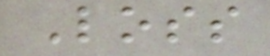Loss
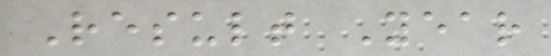Result Year
